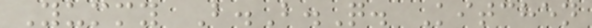Yummy B.B.Q. Kitchen
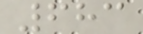683
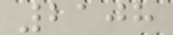2108
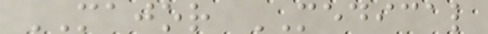MAJOR MEDICAL
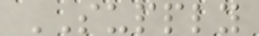SUPPLY
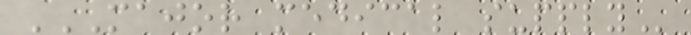MAJOR MEDICAL SUPPLY
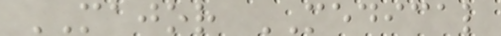MAJOR MEDICAL
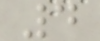4
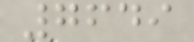7649
